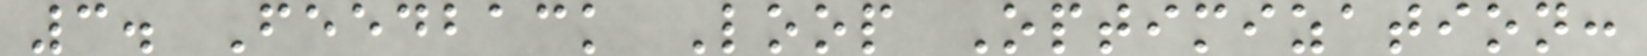3. Feedback Loop Optimization:
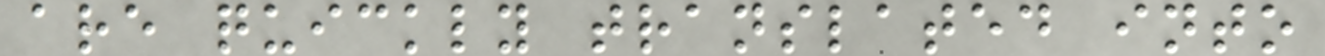are quickly translated into
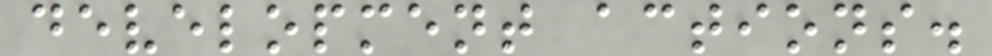development actions.
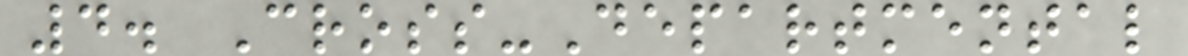4. Cross-Departmental
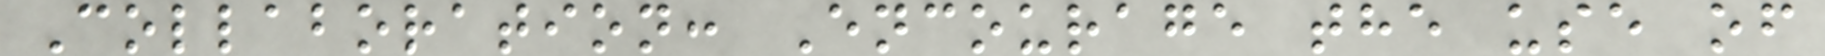Collaboration: Encourage the use of
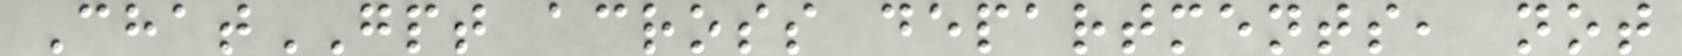ChatGPT across departments, not
